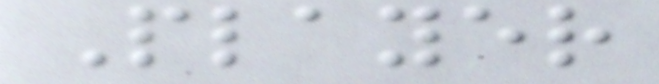Player
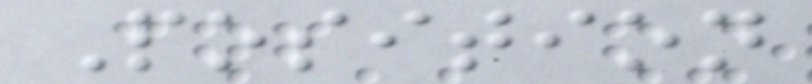Position
